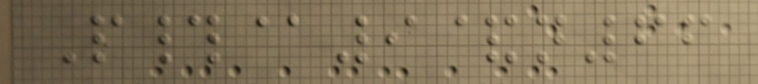P#@9&n66
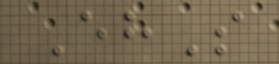EhS
